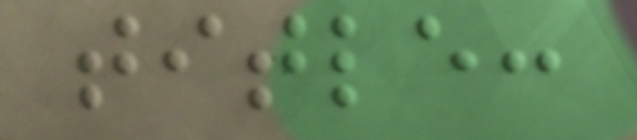title:
